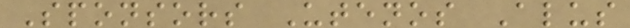Sponsors Utenos Alus
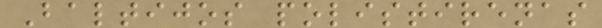Baltijos polistirenas
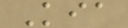Kia
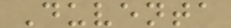Duventa
